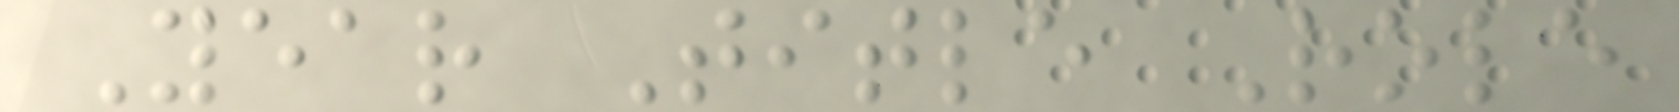Year Title Role
